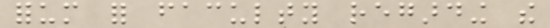forum for faculty regarding the
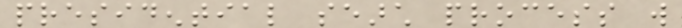presidential search process will
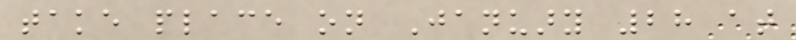take place on January 28 at
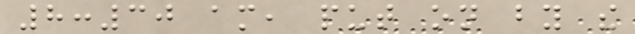8:30 am, put on by the
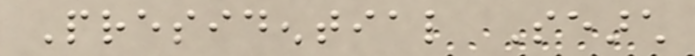Presidential Search
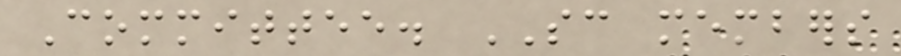Committee. SC members
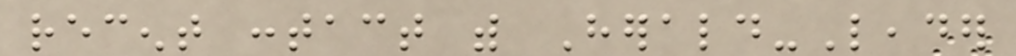recent contact with Herald-Leader
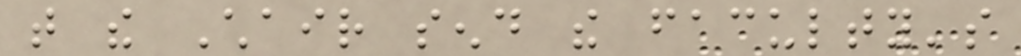that the Chair send the faculty's
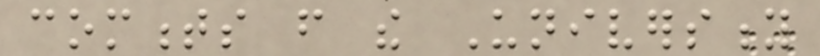comments from the University
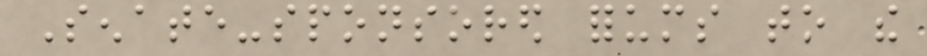Senate-sponsored forums to the
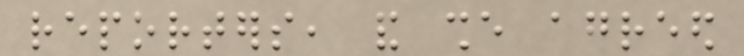reporters, and she agreed
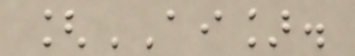[AI].
